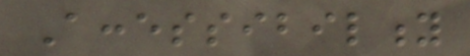Accessibility
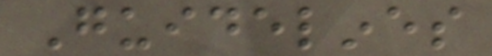Guidelines
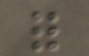for
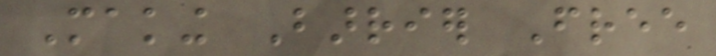Making Barrier Free
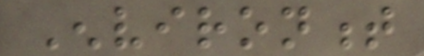Environment
